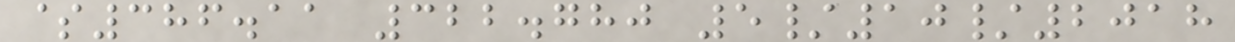$386.11 322.780 5/10/2018
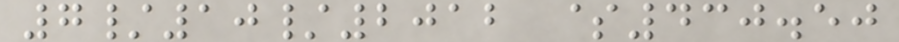7/10/2012 $430.50
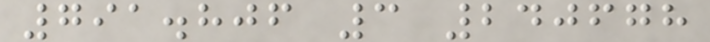791.806 3 240678
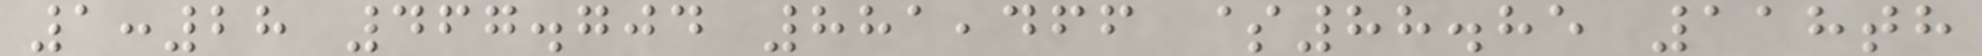1:28 467.704 881,466 $88.85 118th
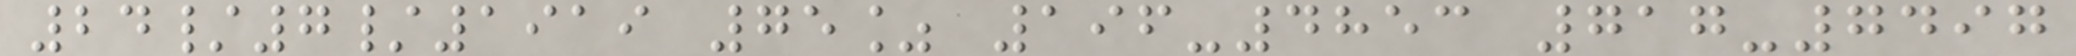24/7/1919 75% 196-4853 717-7497
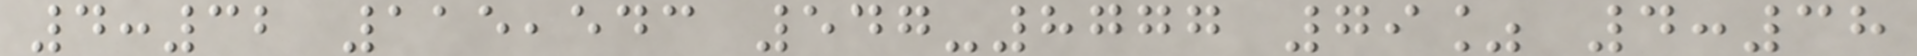4:32 115,543 547-8777 79% 4:38
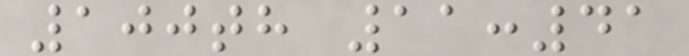100th 11:41
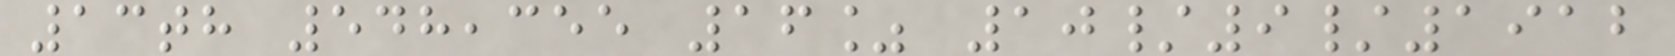13th 548,355 16% 10/9/1912
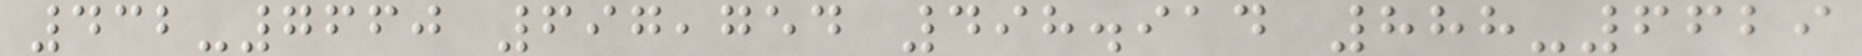432-7660 697,754 498.914 888-6629
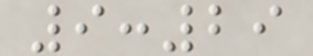9:29
